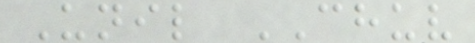Unil CHUV
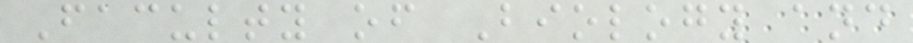Faculty of Biology and
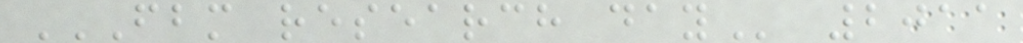FBM RESEARCH DAY 2011
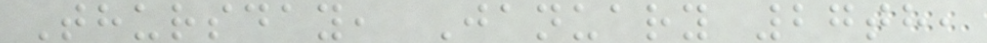Thursday, January 27th,
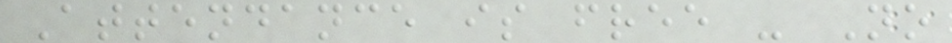Attendance is free - No
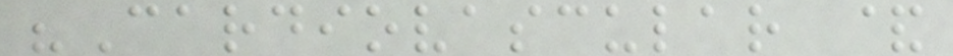"Cardiovascular &
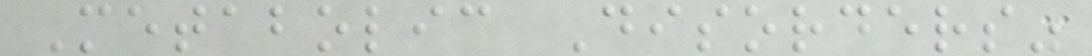Metabolic Disorders"
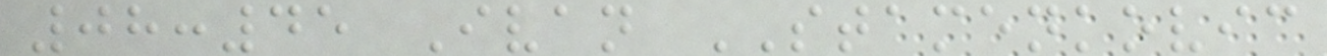08:45 Ivan STAMENKOVIC
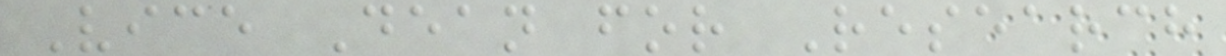Vice Dean for Research
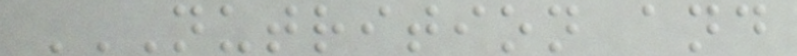NUTRITION AND
